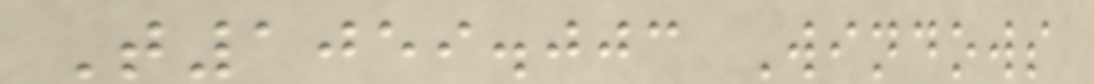T1059.003 Windows
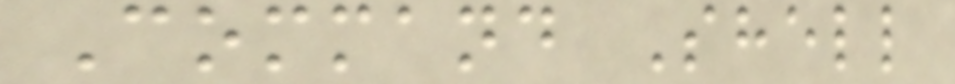Command Shell
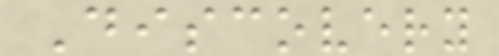Discovery
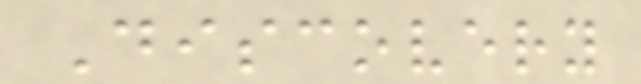Discovery
